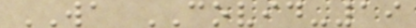WA COVID-19
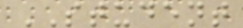STUDENT
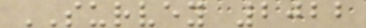SURVEY 2022
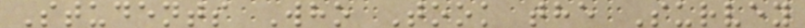Students Who Took the Survey
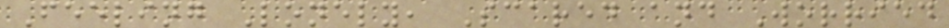Feeling Lonely, Scared and Worried
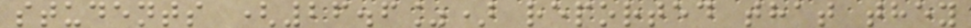students (26.6%) reported that they
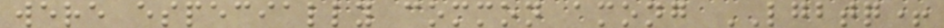were especially common among LGBTQ+
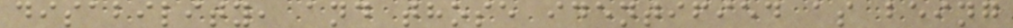disability, and those identified as being
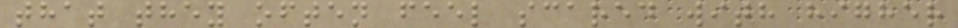that they often feel scared with higher
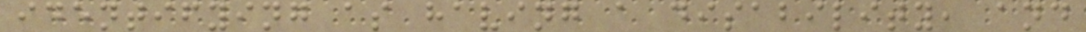identifying as having a disability, and
